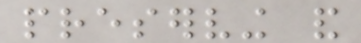preserving and
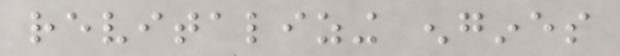revitalizing engines
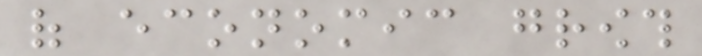of economic growth
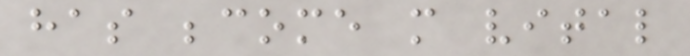has become more vital
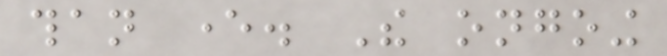than ever. The ongoing
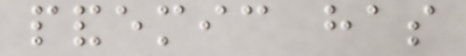pandemic has
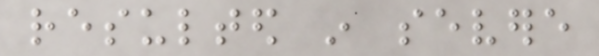resulted in severe
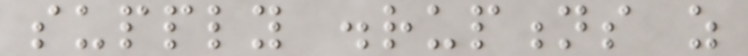supply disruptions as
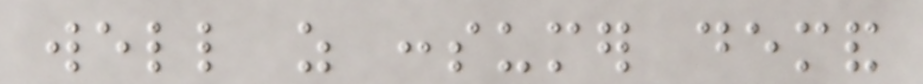well as consumer demand
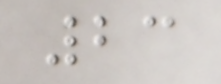23
